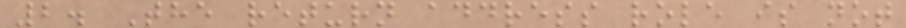2. The return address role is not
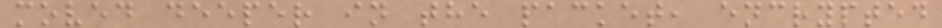moved deeper in the packet, encrypted
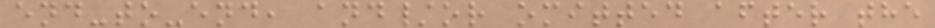end-to-end, and/or omitted after the
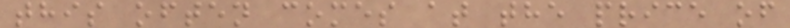this often comes at the price of
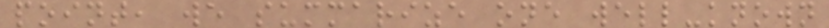point, we summarize one well-known
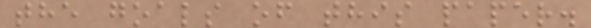the goals of this paper.
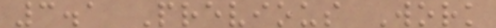3.1 Previous Work
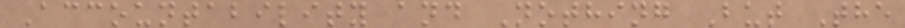Accountability and Nothing But The
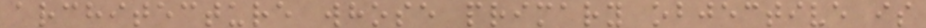architecture whose primary objective is
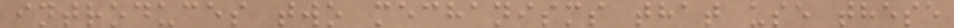introduces two mechanisms that use these
